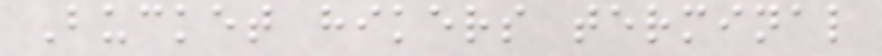Bucket hikers terminal
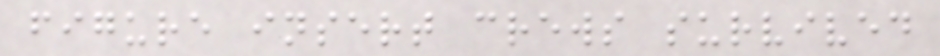figure insert crews survived
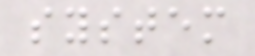system
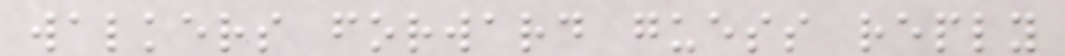walkers forward guess reply
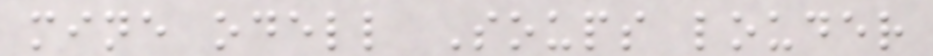mine odell Soups louder
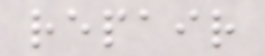repair
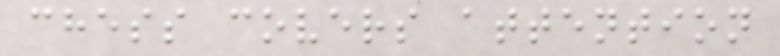chess covers attention
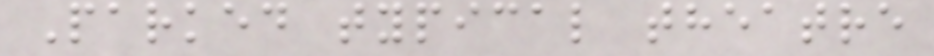Parked typical theatre
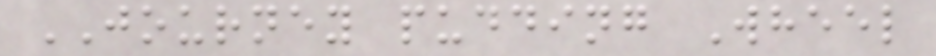JOURNEY pudding Wheel
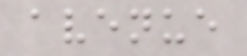avenue
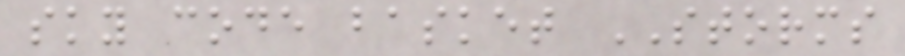sky code basket STORMS
